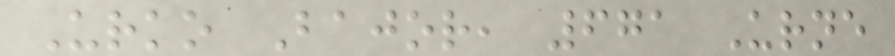Urko Bajor, 671 Urne
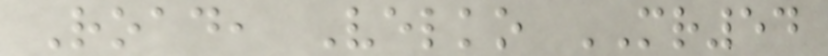Road, Velko MR54
